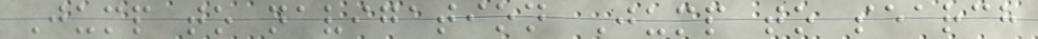Jump to navigation Jump to search
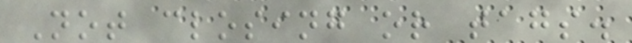Not closing or tags.
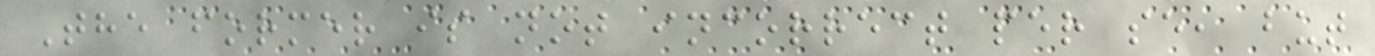The former is not incorrect per se, but
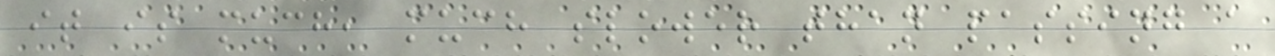it is much, much slower than passing a
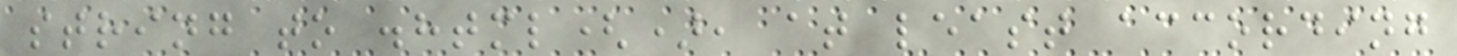string to .html(), at least according
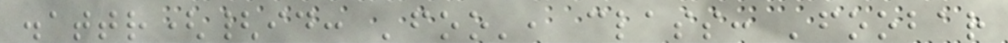.attr({id: 'foo', class: 'foobar
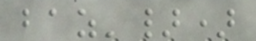baz'})
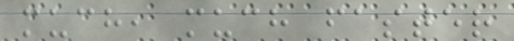much, much faster
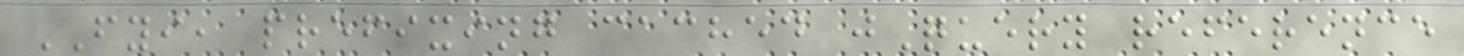FYI, prefixing cached jQuery reference
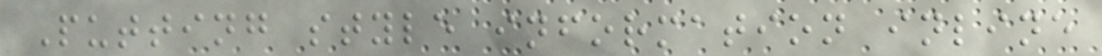Putting style information inline
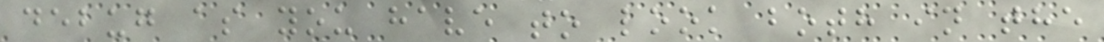debug as you have to look both in the
